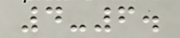4-6.
